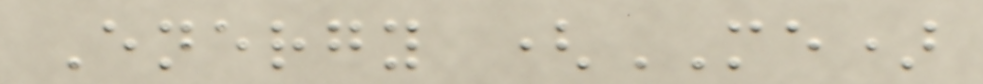Energy (ME)
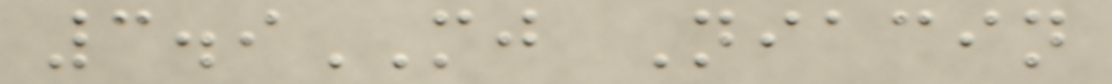3.9MJ Niacin
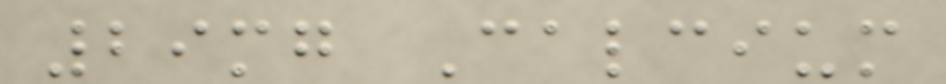29mg Calcium
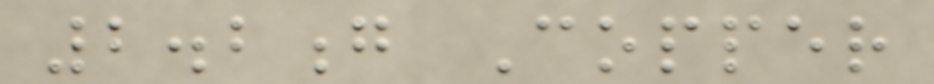2.2g Copper
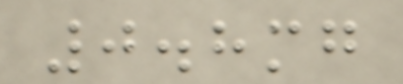0.8mg
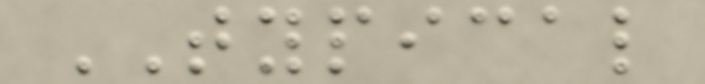TYPICAL
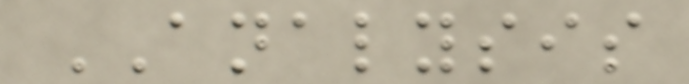ANALYSIS
